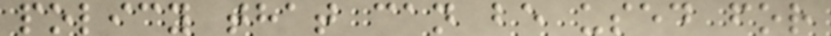policy that can be used for
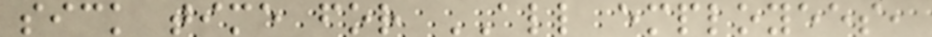sick time for ALL employees,
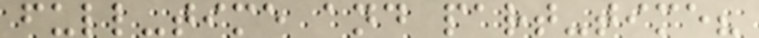full-time and part-time?
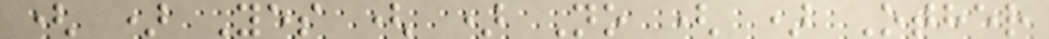( ) Yes ( ) No ( ) Other
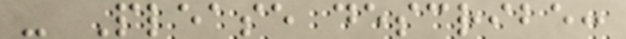- Please describe:
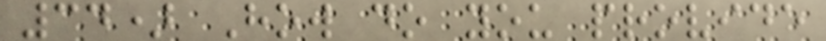34) How do you provide
